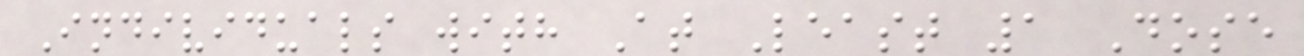Individuals with At Least 1 Dose
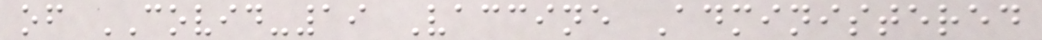of COVID-19 Vaccine Administered
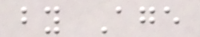by Age
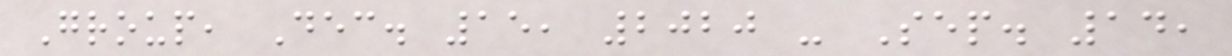Group, Dec. 15, 2020 - Sep. 14,
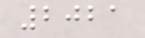2021
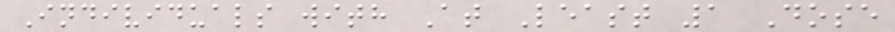Individuals with At Least 1 Dose
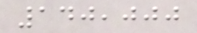140,000
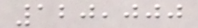120,000
